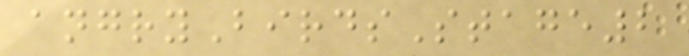angryBirdsStage2
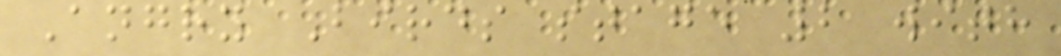Angry Birds stage 2 with
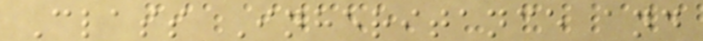Class Inheritance and
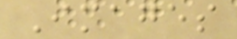Images
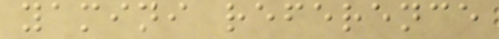yamini reference
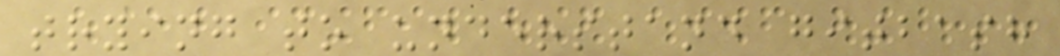trying to understand gitbash
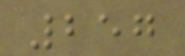257
